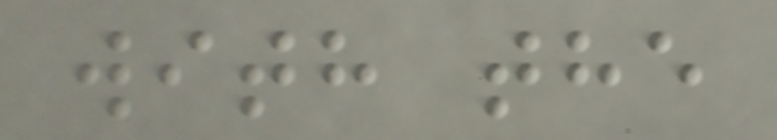with the
